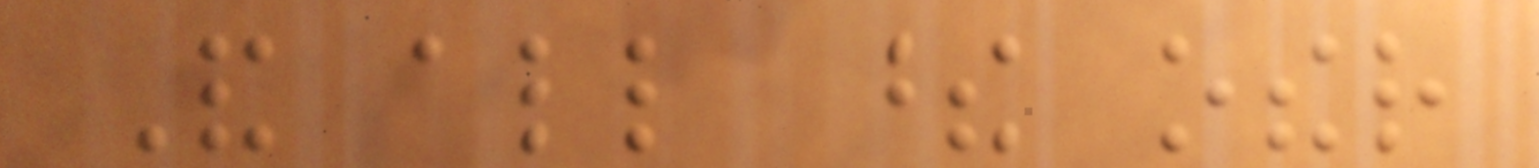And all these other
